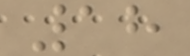18
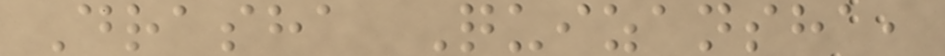Drasha Quizansha,
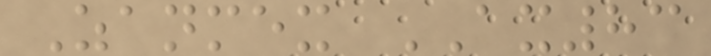Zanmex AX83
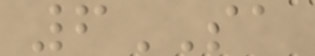6SA
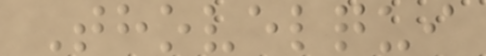Thovelqui
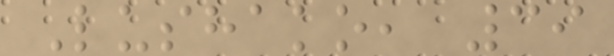Lushako, 39
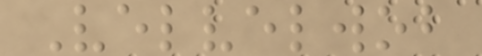Velvelwob
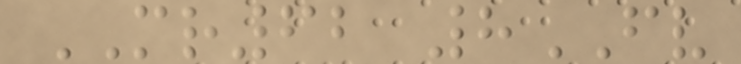MR62 8FV
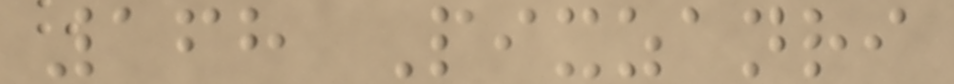168 Pixzanri
